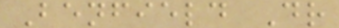Benfield Dr
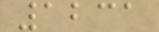1231
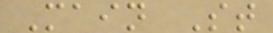Main St
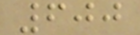600
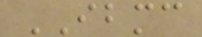IBMC
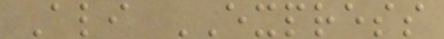Ali EXPRESS
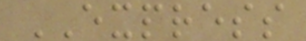EXPRESS
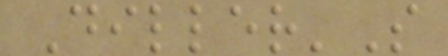Diller'S
